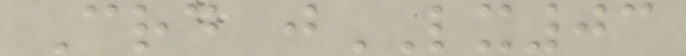Crd jLX03
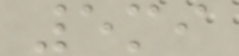5mi
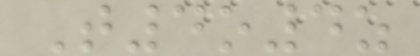T4o4z
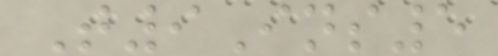T9Ins5
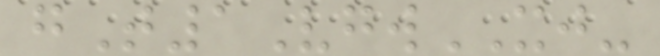gT1VgwXJ-
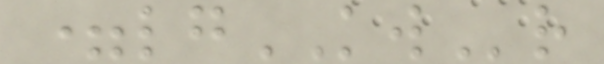=lgKWr
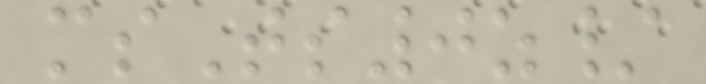msTs0z/
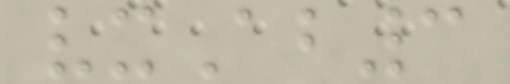vxAb3
